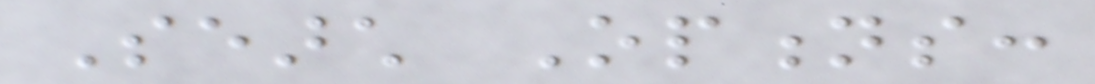Search Options:
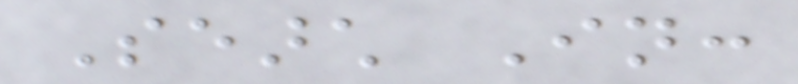Search In:
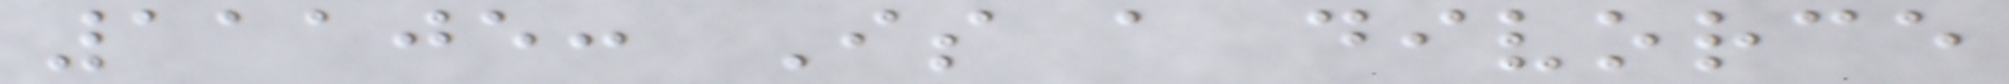11105: Is a divorce
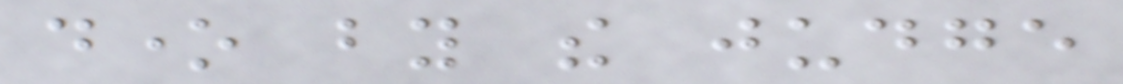done by the judge
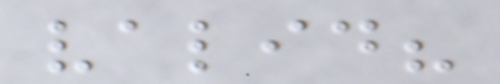valid?
